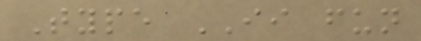Type II fun
